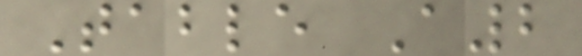Table A2
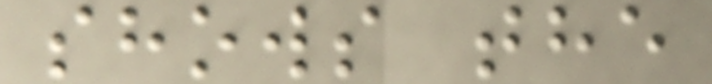shows the
